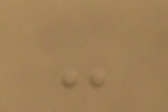-
